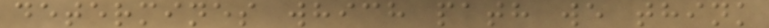determines which path we think
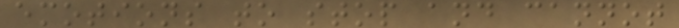emotions to stop and cannot
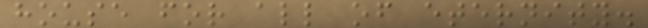house for all of eternity.
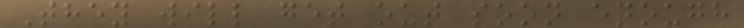They will get out soon enough
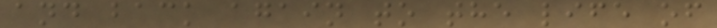and back again to the life of
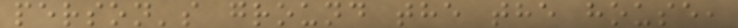person's ground the the house,
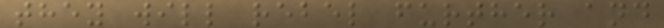they will rebel further and
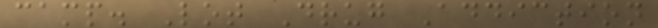camp. Lot Drug Addiction
